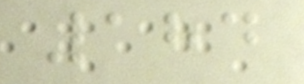184
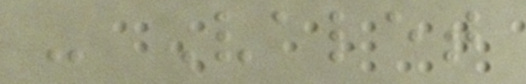- Valet
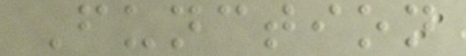Function
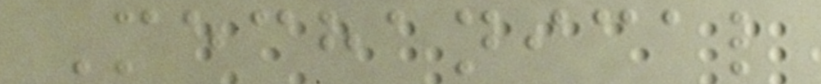Mechanical
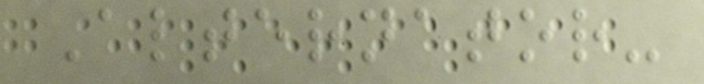Alternator-
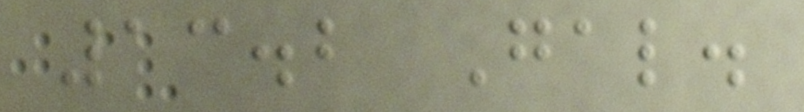13.2 Gal.
